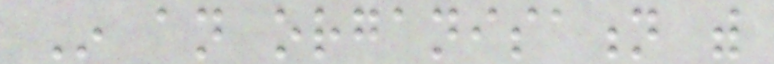In an organisation with
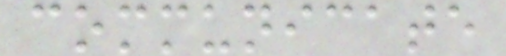communicate
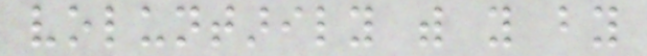voluntarily with you by
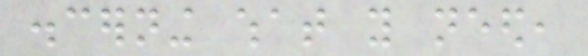discerning what you need,
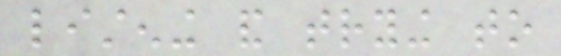listening and trying to
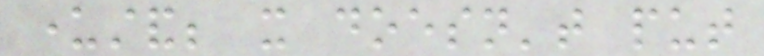understand; it doesn't put
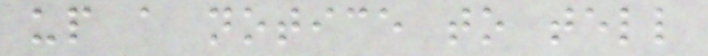up a notice to tell
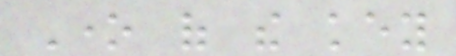One of the key
